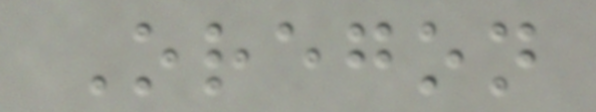Oregon
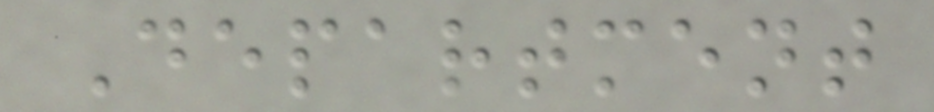Department
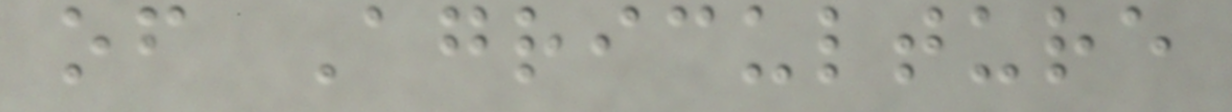of Agriculture
